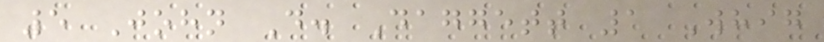5 John D. Daggett 1 Whig
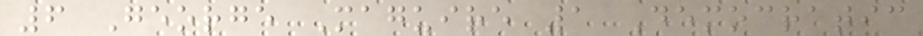6 George Maguire 1 Democratic
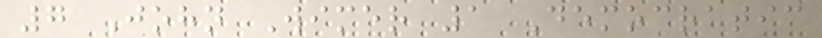7 John Wimer 1 Democratic
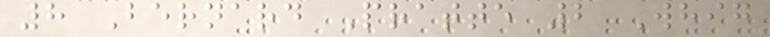8 Bernard Pratte 2 Whig
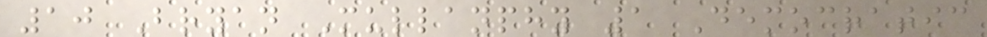10 Bryan Mullanphy 1 Democratic
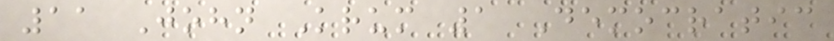11 John Krum 1 Democratic
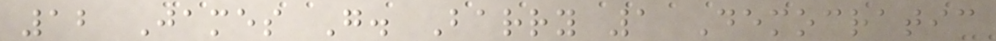12 James G. Barry 1 Democratic
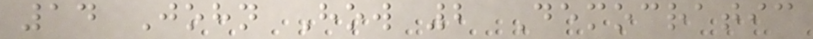14 John How 2 Democratic
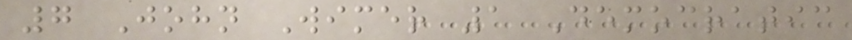7 John Wimer 1 Democratic
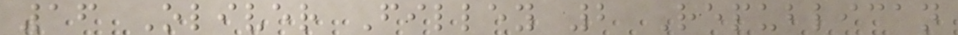16 Oliver Filley 2 Republican
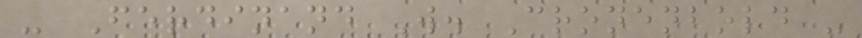- Ferdinand W. Cronenbold -
